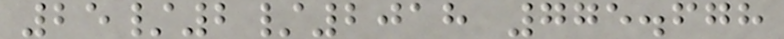25/2/2018 775.678
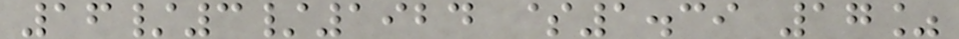16/3/1924 $1.39 17%
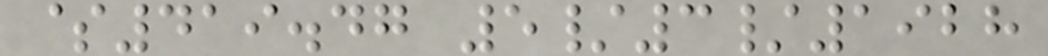$419.47 5/3/1928
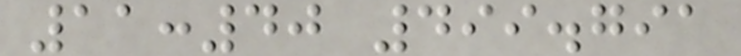11:40 499.791
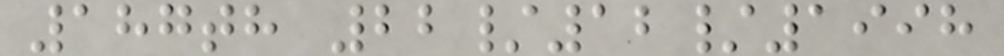187th 22/12/1998
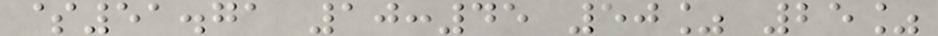$51.71 10:45 50% 25%
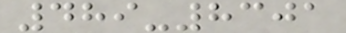489-8301
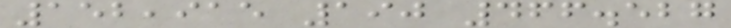152,915 190 466.527
